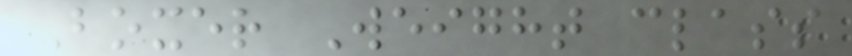Boxer Weight class
